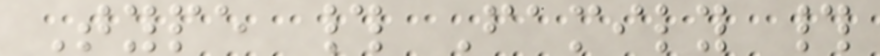Type # Family #
